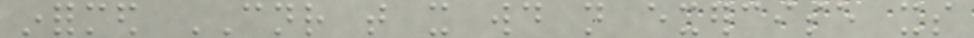informed CNR that it would not exercise its
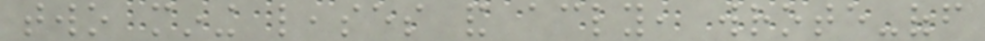two mining leases and accordingly, wrote-off
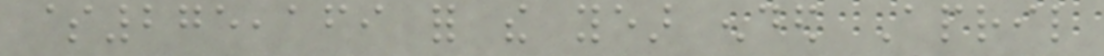$275,169 for the year ended April
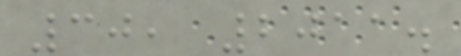30, 2011.
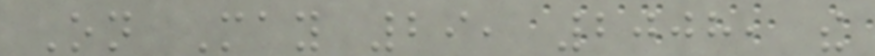On May 29, 2008, the
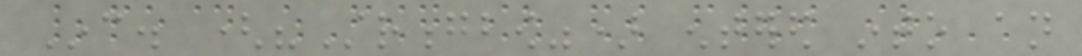Inc. ("Strongbow") entered into an
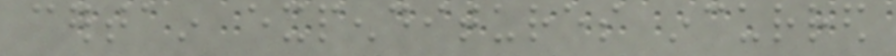certain expenditures incurred
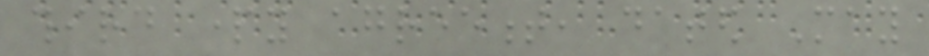third party agreement, dated May
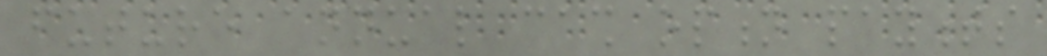future annual cash option payments
